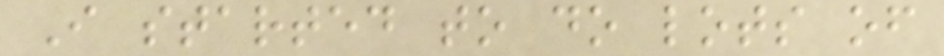I started to do lots of
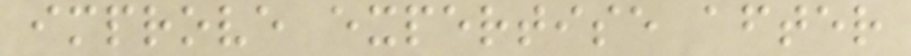improve expertise after
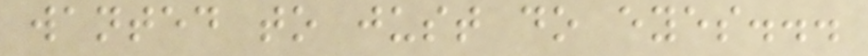wanted to just do eyes...
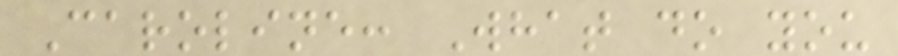Caroline: What do you
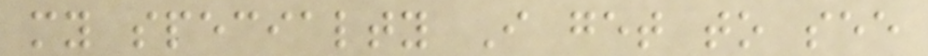my specialty I get to see
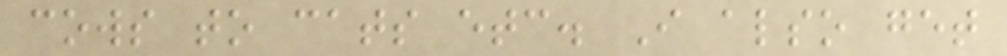cows to cats etc. I also get
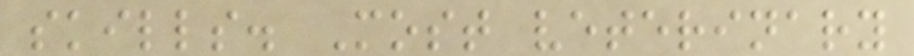skills. Most veterinary
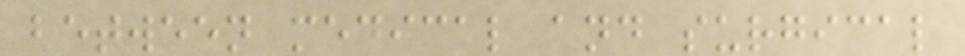between medical and surgical
